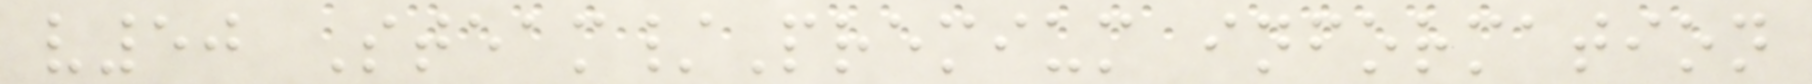v50 Steam/Premium information
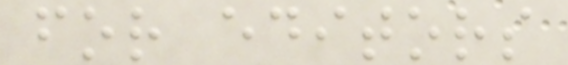for editors
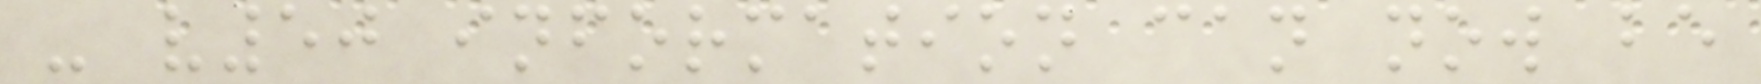- v50 information can now be
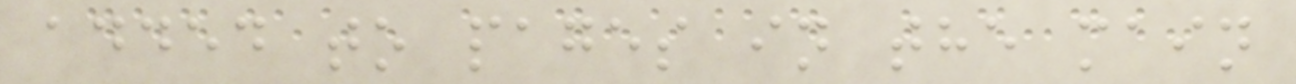added to pages in the main
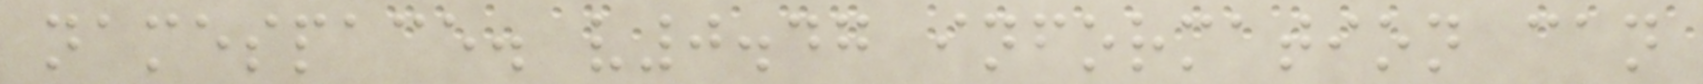namespace. v0.47 information can
